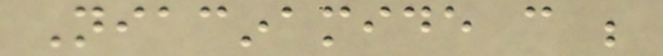Niacinamide can be
